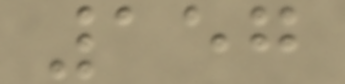157
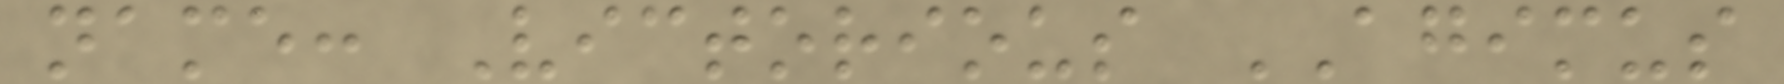name: Victorious AGIMUS
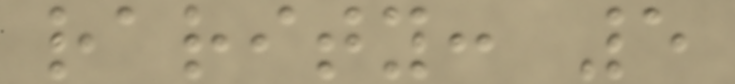rarity: 5
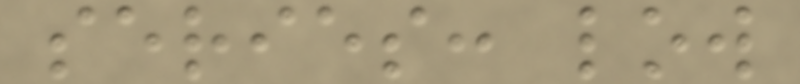series: low
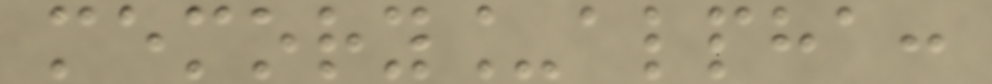memory_alpha:
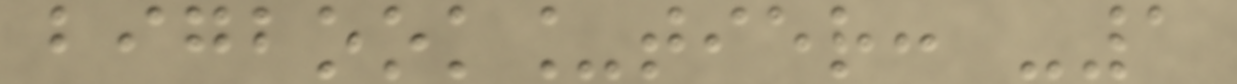bigbook_tier: -1
